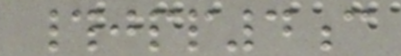#jpp4c
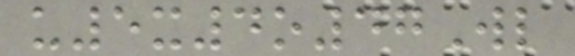u5x4o47Wl
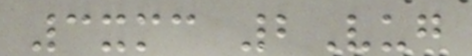3xmc 2Vug
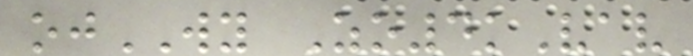ojWY Zo4kVav
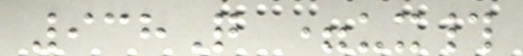938Q =ux#
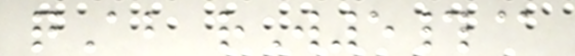qAb rW5#@
